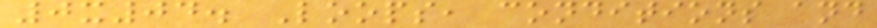0x04. Loops, conditions and
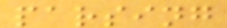parsing
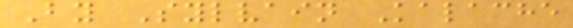By Sylvain Kalache
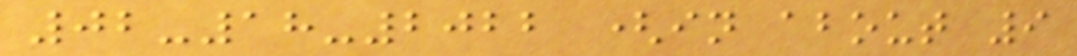02-18-2022 (in about 9
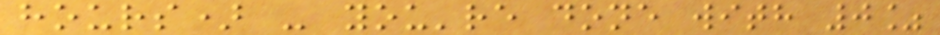hours) - you're done with 0%
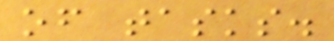of tasks.
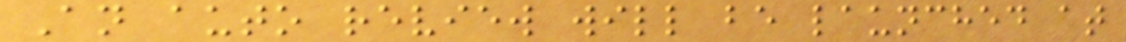An auto review will be launched at
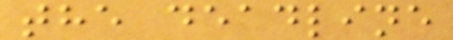the deadline
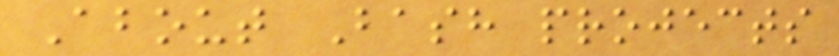About Bash projects
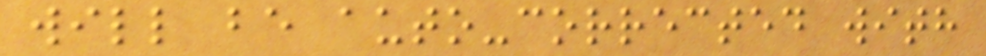will be auto-corrected with
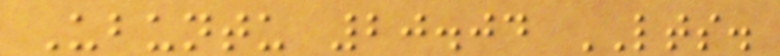Ubuntu 20.04 LTS.
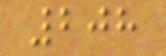208
